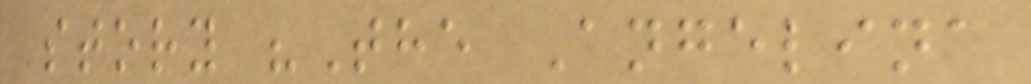story "The Angelina
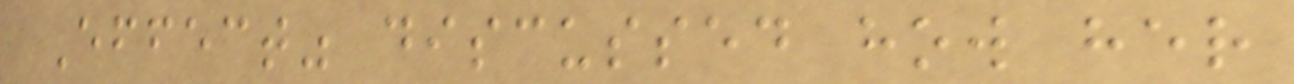Effect" discussed how her
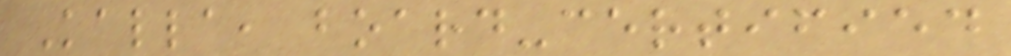Kalla, board-certified
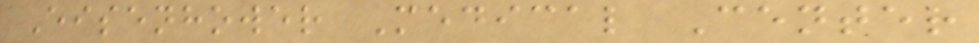Eisenhower Medical Center
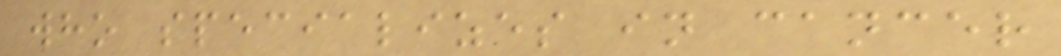who specializes in cancer
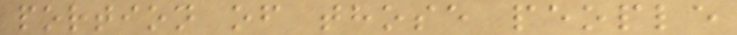portion of those people
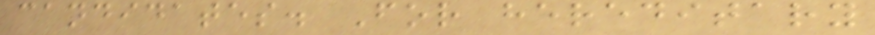candidates. For hereditary
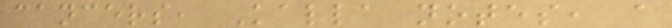cancers, Kalla notes, a
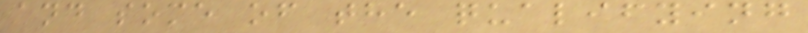and some of the qualifying
